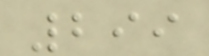299
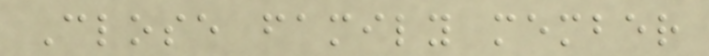Close family member
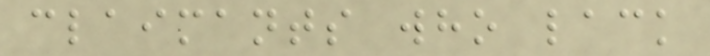claimants who lack
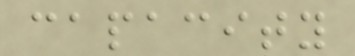capacity
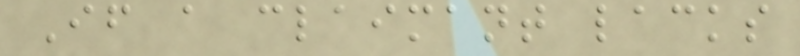If a claimant lacks
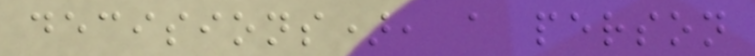decisions), a person
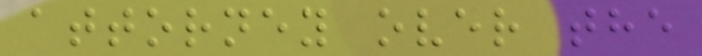attorney over the
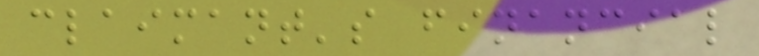claimant's financial
